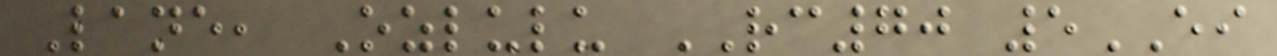Lane, Ozlulu RC70 5EI
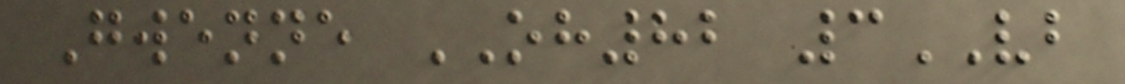Gwenne OH82 3VB
